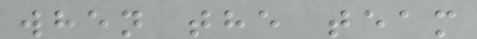when the team
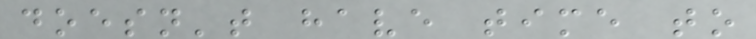doesn't have time to
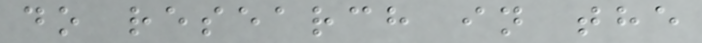do research in the
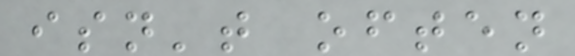isn't often
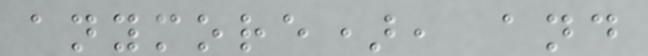anymore), and
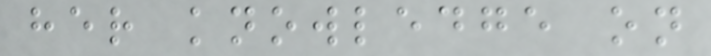her knowledge on
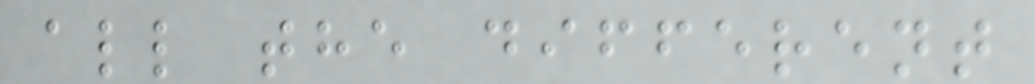all the different
